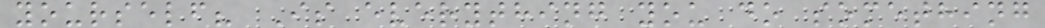yourself? Is everything you do something
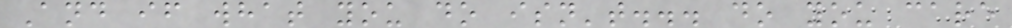And if what you do isn't... do you care
